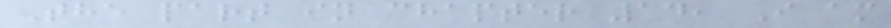The part in chapter 14, I am
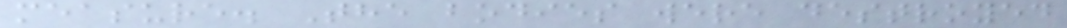measure. The bodies were destroyed
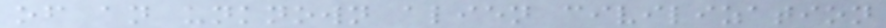of an unknown alien civilization
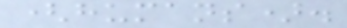(humans).
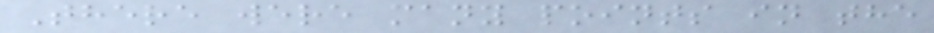There were many points in the
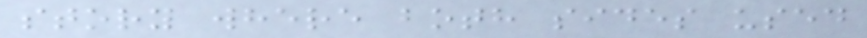story where both sides used
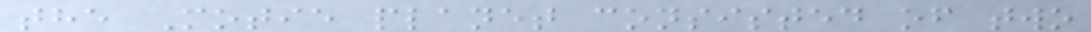the Motie planet consisted of two
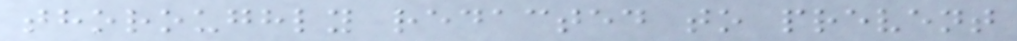thoroughly redacted to prevent
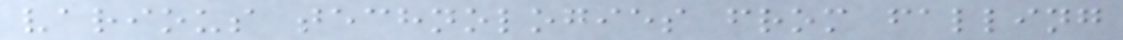various technologies from falling
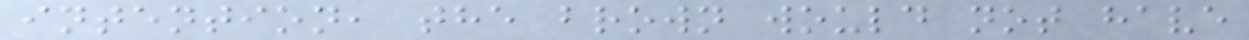intention, the brown would not have
